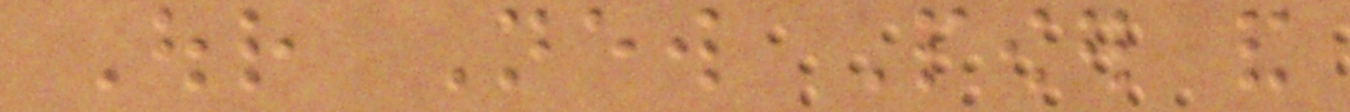Our New Power and
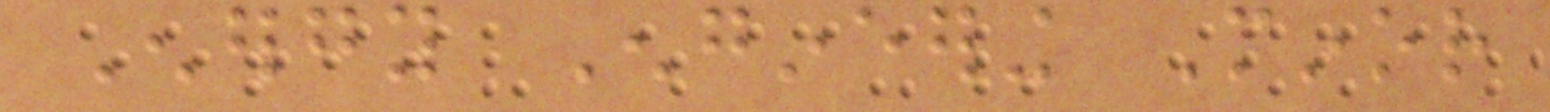Energy Engineering Minor
